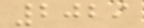2029
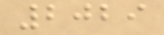2029
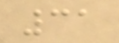31
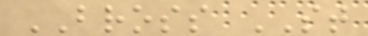BROSS ST
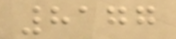8177
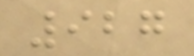927
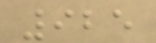925
